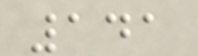141
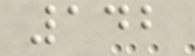142
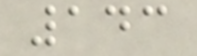143
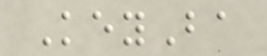KeyBa
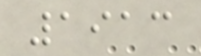1913
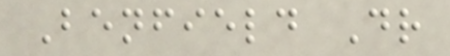Benfield Dr
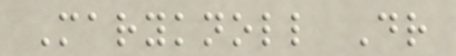Maryknoll Dr
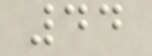44
